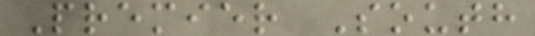Premier South
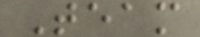Team
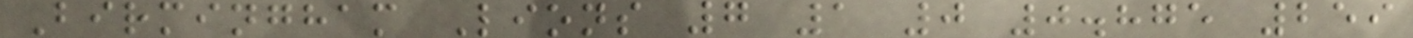Birmingham Lions 7 1 0 0.875 259
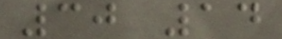30 14
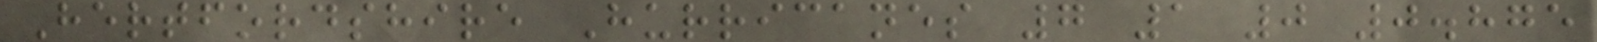Hertfordshire Hurricanes 7 1 0 0.875
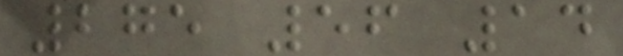275 56 14
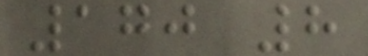170 8
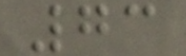73
